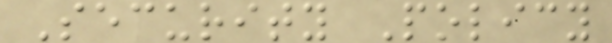Security Policy
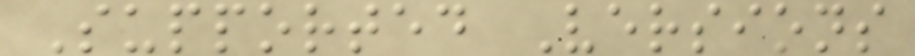Supported Versions
